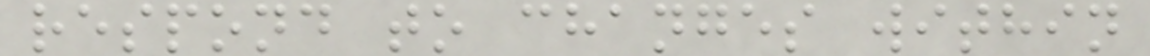respond to changes within
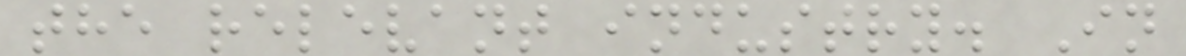the relevant industry. In
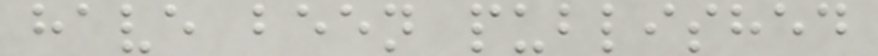have been published
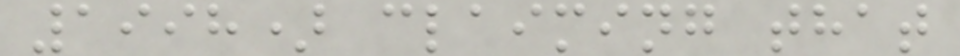1998) claiming that
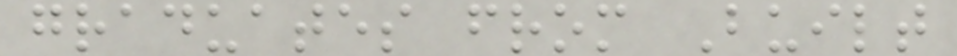graduates from Built
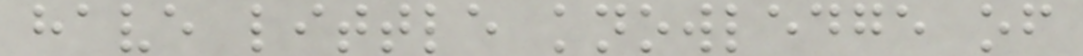have little knowledge of
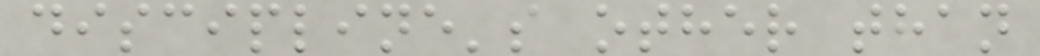discipline's other than
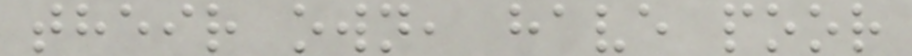their own, have poor
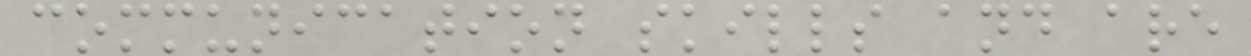communication skills and are
